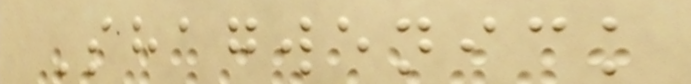Shagwenick
